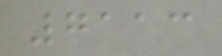7113
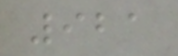921
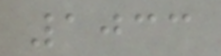1033
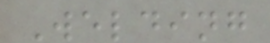Welding
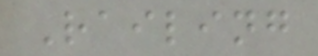Railing
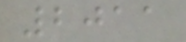2011
